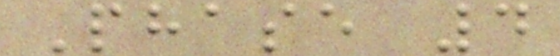Phase 4
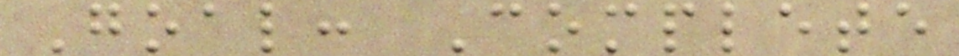Goal: Complete
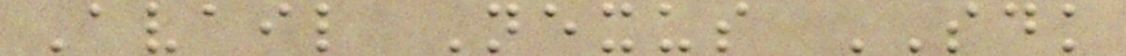Avail Nexus SDK
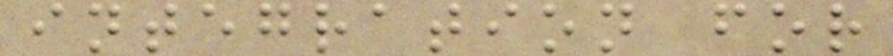integration for
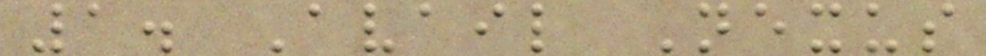1. Avail Nexus
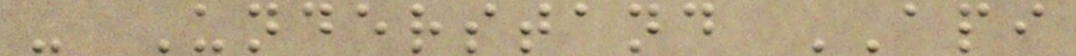- Understand API
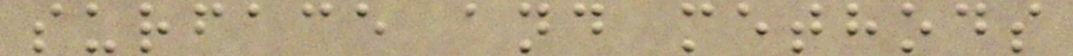surface and methods
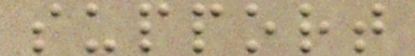support
